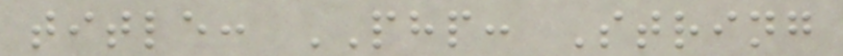title: PHP: String
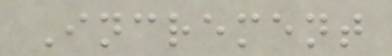Increment
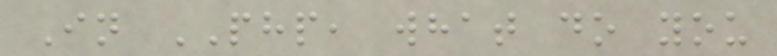In PHP, what do you
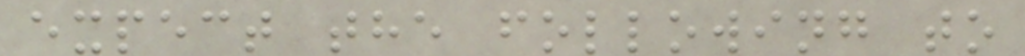expect the following to
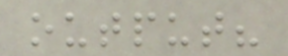output?
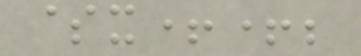$x++;
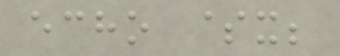echo $x;
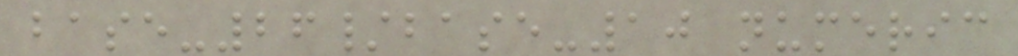base-26/base-10 numeric
